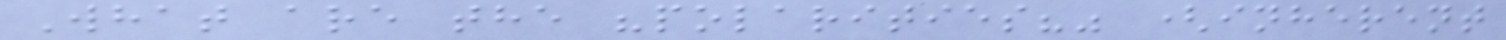What are the "polarities?" (inherent
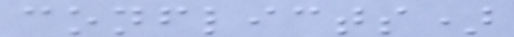conflicts)
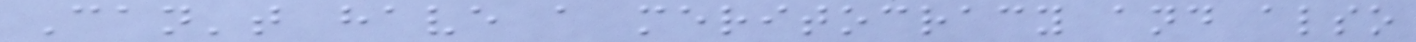Can't have a meritocracy and also
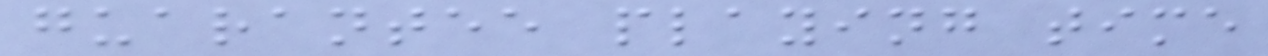guarantee playing time
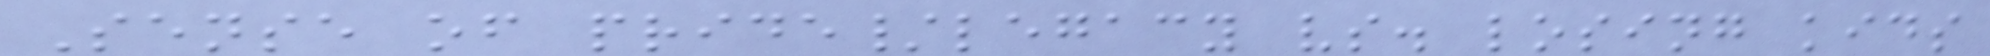Sense of pride/legacy vs. losing kids
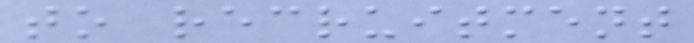to recruitment
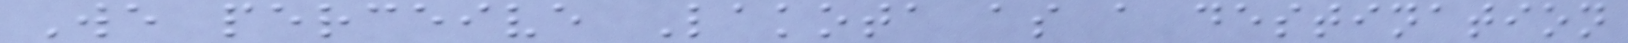We perceive Lakota as a destination
